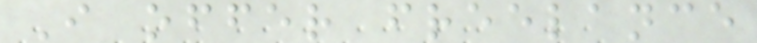I offer freelance
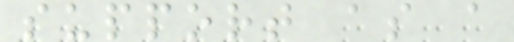support as a
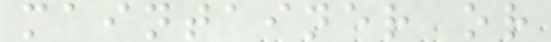maintainer or
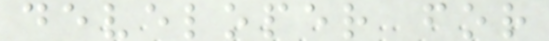developer for
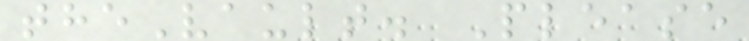theVault. Please
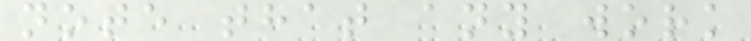note that any work
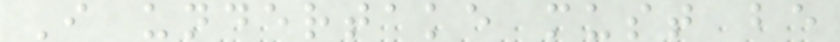I undertake must be
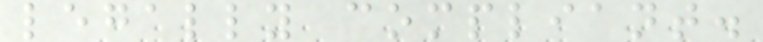legally compliant.
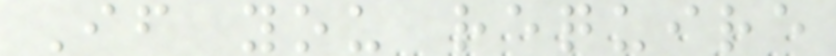If you require
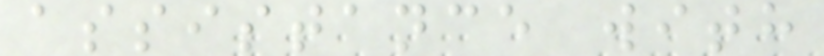assistance with
